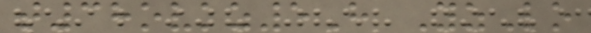t38ovkz5H YzLo
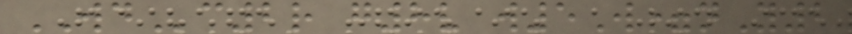WDc2r g8v w5W=nY2
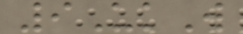9UkW
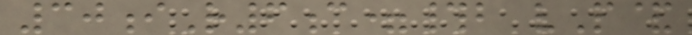30iR6c=#b vP&
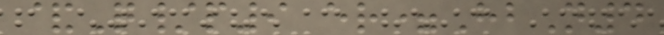&Q/p9 er=HbN4
